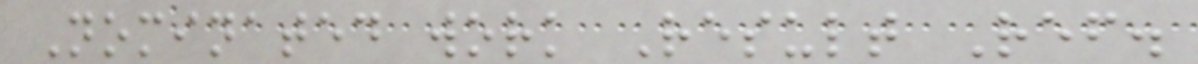Nominated work Result Ref.
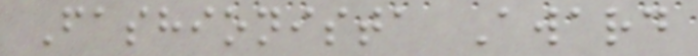Fashionista Award
